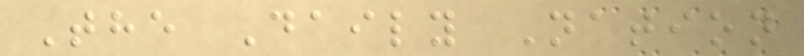The Daily Nation
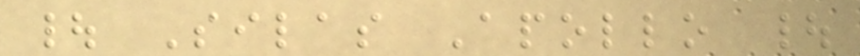| Silas Apollo |
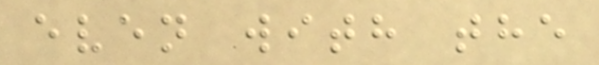even with the
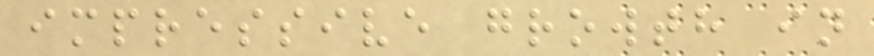impressive growth in
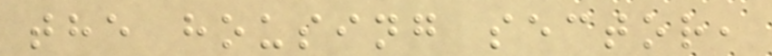the housing sector,
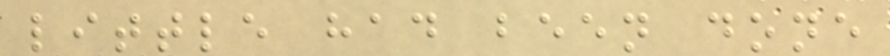little had been done
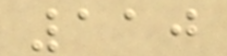110
